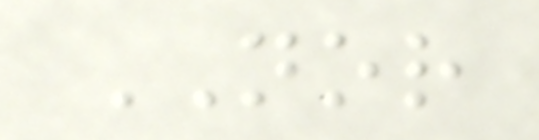NOR
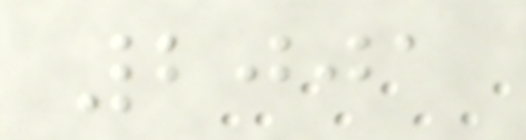2001
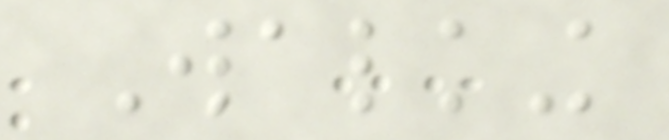Walking
